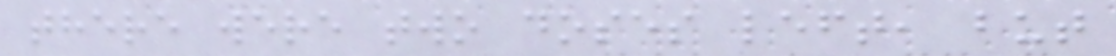there were two doses left, but
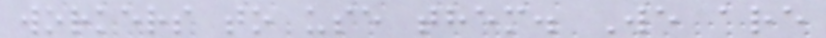workers to use them. We are
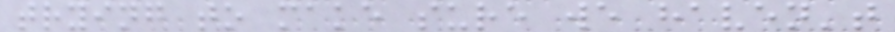trying to make sure we haven't
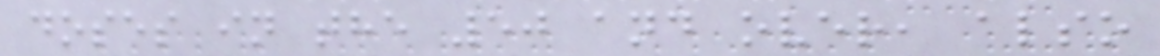doses in the 50 and over, also
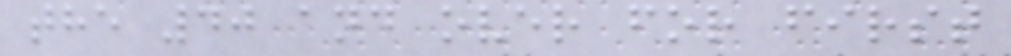the 40 and over for first
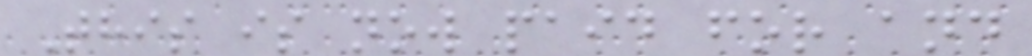This is now paid for and
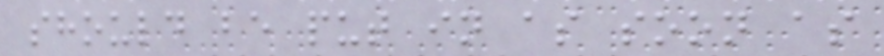should be put in as soon as
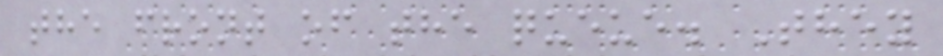the front of the queue. They
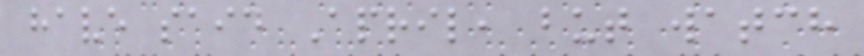have said April, but watch
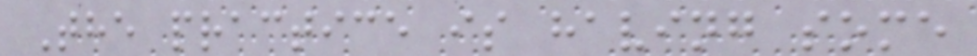The practice is having some
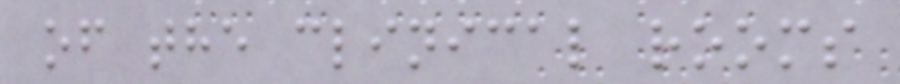of the clinical rooms
